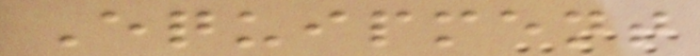Equipment
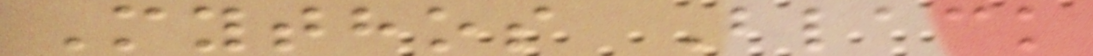Mythos Black
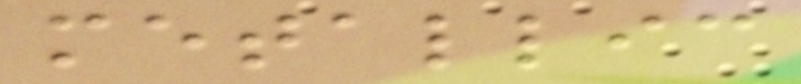metallic
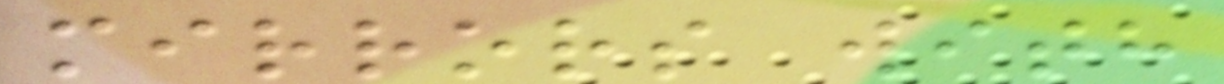mirrors with
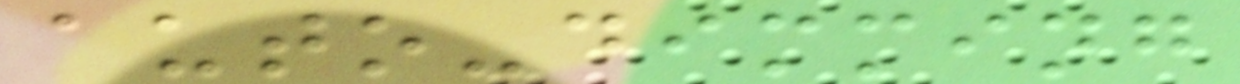auto-dimming
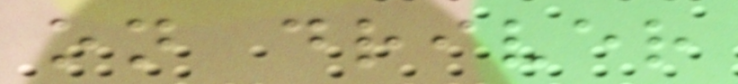on driver
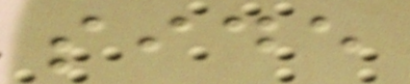side
